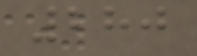280
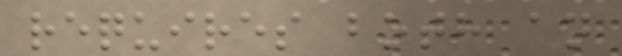requires both an
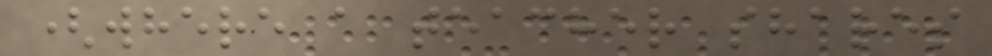(where a teacher shares
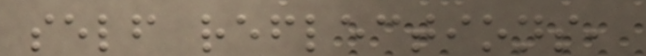self reflections,
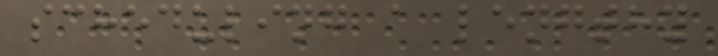scheduling a lengthy
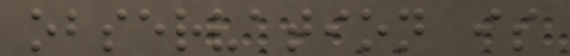observation is
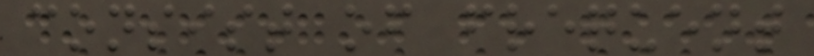consist of frequent
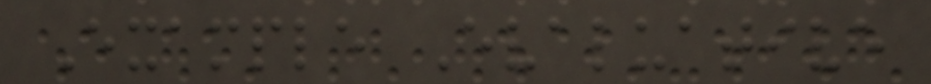Example Evaluative
